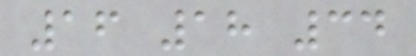16 18 34
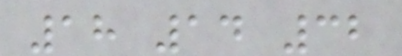18 14 32
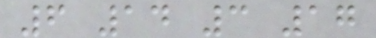6 14 3 17
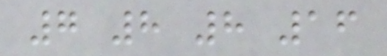7 8 8 16
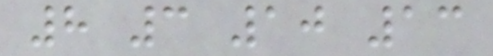8 3 10 13
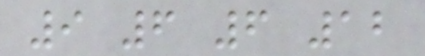9 6 6 12
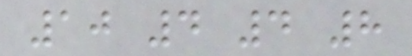10 4 4 8
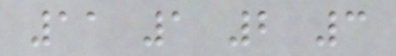11 1 2 3
